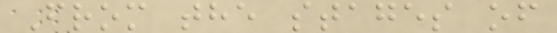From the stages of
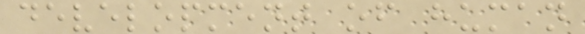development of human
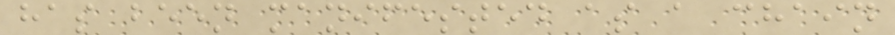has been manifested as a chain
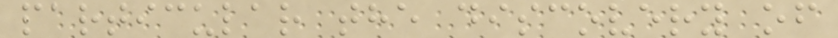particular the discovery of
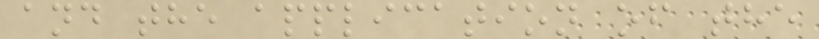and the application of the
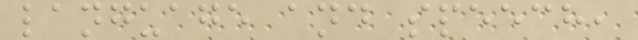language and speech,
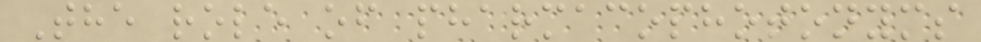The role of pharmacophotonyms
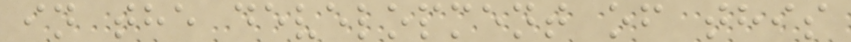in the development of this
